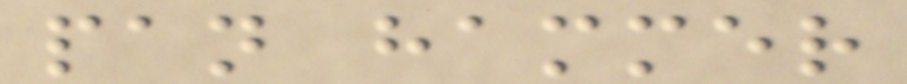pan hammer
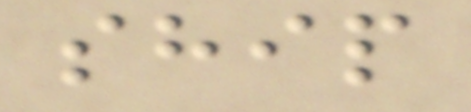ship
